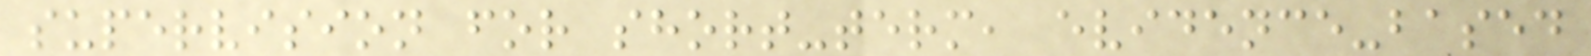supervision for short-term, evidence-based
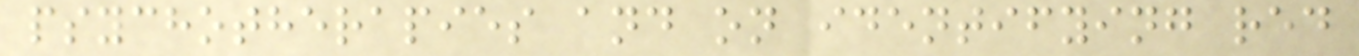psychotherapies and on identifying red
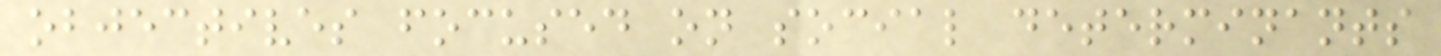objectives focused on social determinants
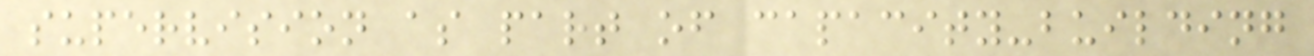supervision as part of capacity-building
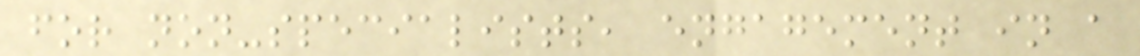for non-specialists, engagement in a
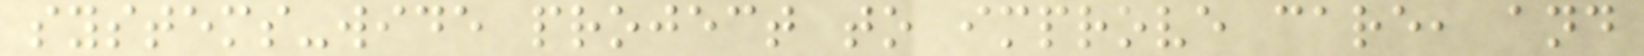systems-wide project to improve care, and
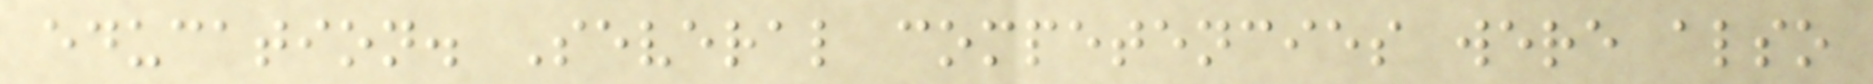education. Several competencies were also
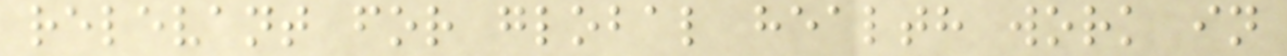relevant for global health work in
